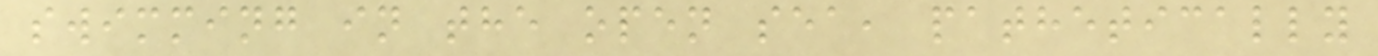swimming in the open sea, pathetically
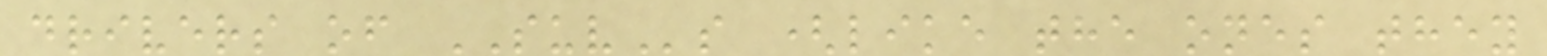drivers of SUVs (like the ones they
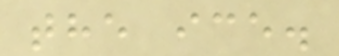the ice.
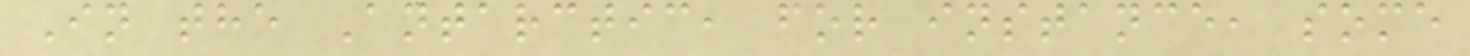In the Antarctic, for instance, some
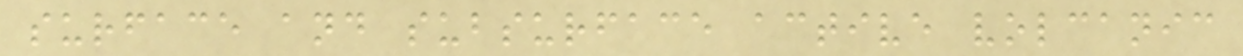surface and subsurface active volcanic
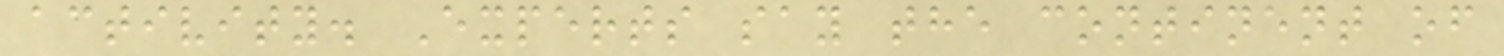activity. Experts say the continent of
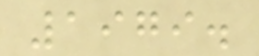1979.
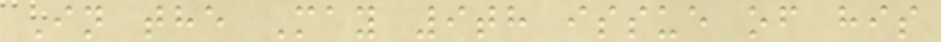In the May 9th issue of his
